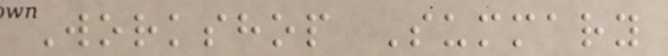Workshop Summary
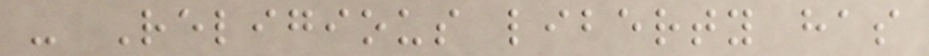- Religious liberty has
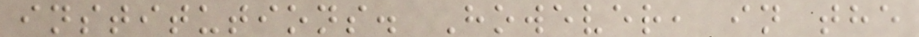institutions. However, in the
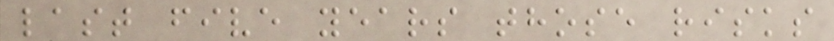last five years those risks
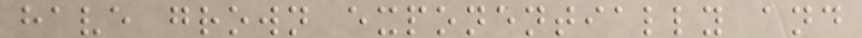have grown exponentially and
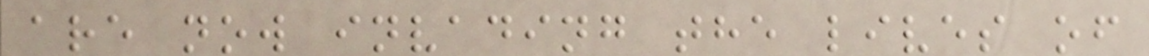are now invading the lives of
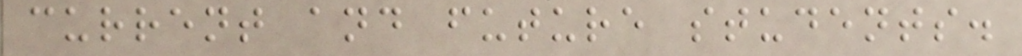current and future students.
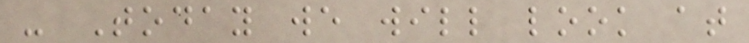- Today we will look at
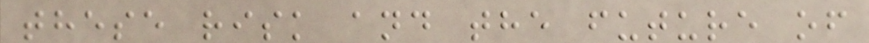these risk and the future of
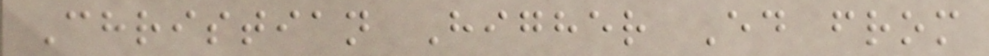Christian Higher Ed from
